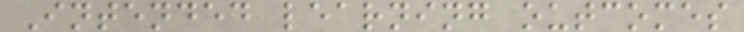Intended learning outcomes
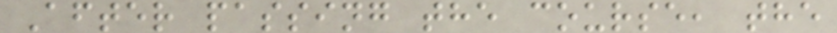After passing the course, the
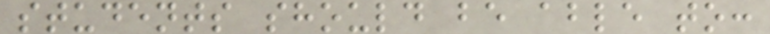students should be able to:
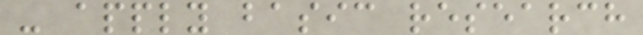- apply basic research
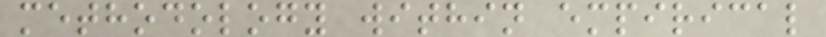methodology within empirical
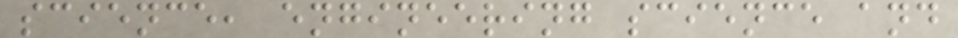science, engineering science and
